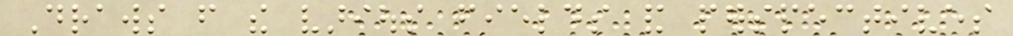Draws from the various fields and perspectives
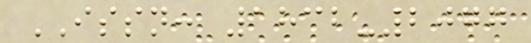ISSN: 1832-2077
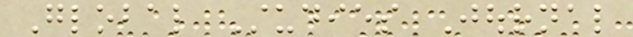Global Studies Journal
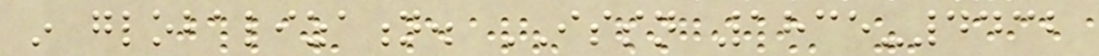in globalization. ISSN 1835-4432
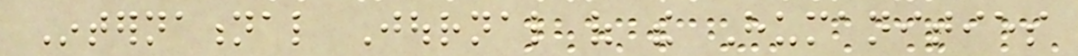International Journal of the Humanities
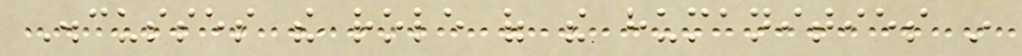Discusses the role of the humanities in
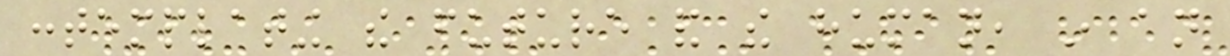contemplating the future and the human, in an
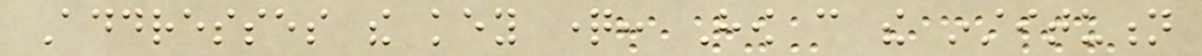Addresses the key question: How can the institution
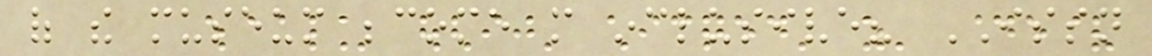of the museum become more inclusive? ISSN
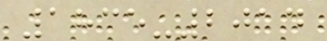1835-2014
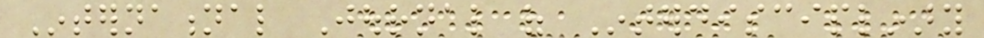International Journal of Interdisciplinary
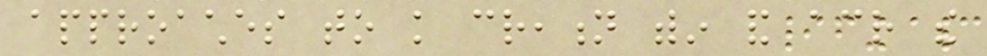approaches to knowledge creation within and across the
